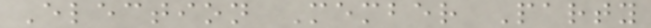Election Member Party
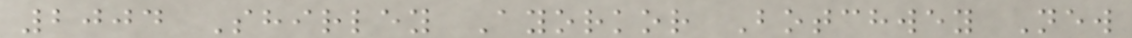2004 Shirley Ayorkor Botchwey New
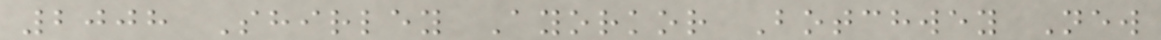2008 Shirley Ayorkor Botchwey New
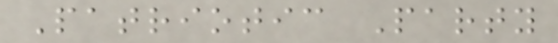Patriotic Party
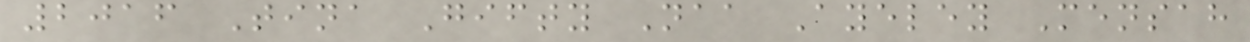2016 Tina Gifty Naa Ayeley Mensah
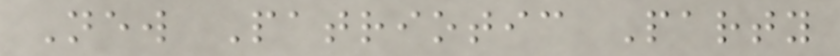New Patriotic Party
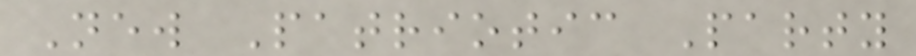New Patriotic Party
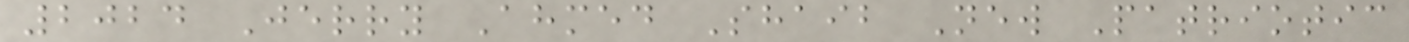2024 Jerry Ahmed Shaib New Patriotic
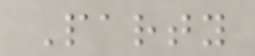Party
